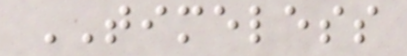TIMELESS
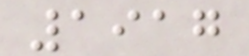1917
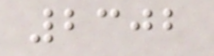2302
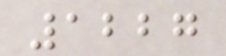1227
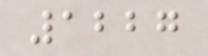1227
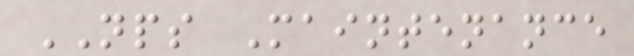NPS Maintenance
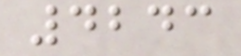4243
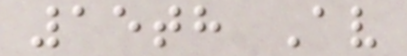15th Av
